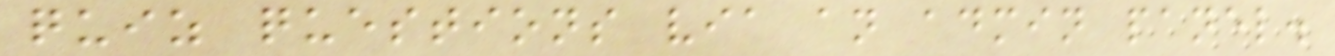quiz questions via an admin panel.
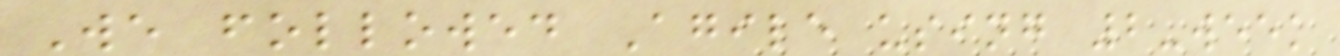We followed Agile using 2-week
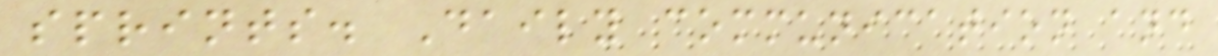sprints. Daily communication and
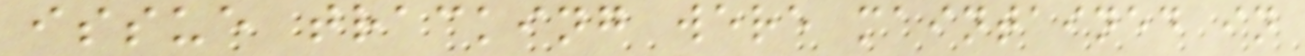issue tracking were maintained in
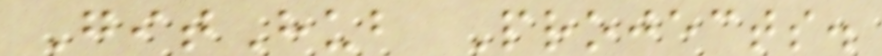GitHub Projects.
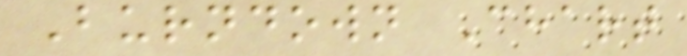Burndown Chart
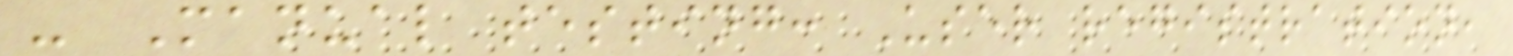- Manual testing: User registration,
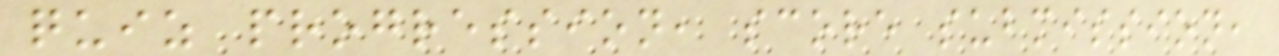quiz progression, score submission,
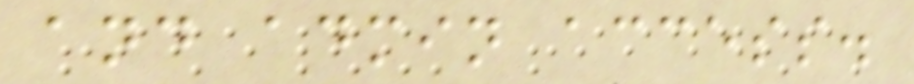and admin access.
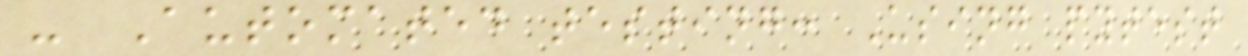- Automated testing: Using pytest
